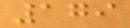179
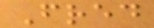Fred
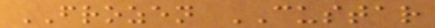FROZEN CUSTAR
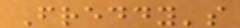Freddy's
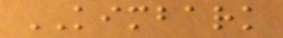KIMBARK
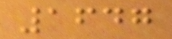1647
